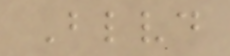Blvd
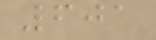601
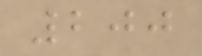200
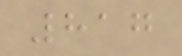817
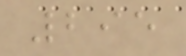295
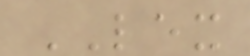LEX
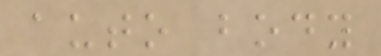auto body
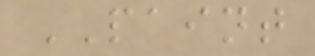PAINT
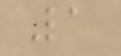1
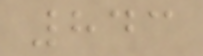843
